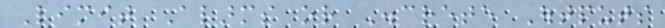Limit Alarms or Discrete Outputs
